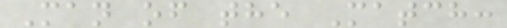Man of the Match:
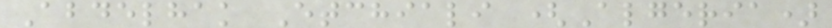Abdelhak Etchiali (Algeria)
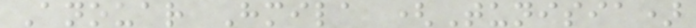Anouar Hmila (Tunisia)
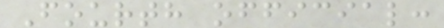Fourth official:
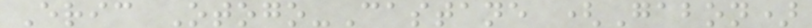Eric Otogo-Castane (Gabon)
